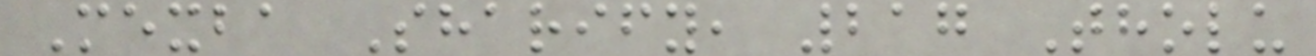Mexba Sharify, 217 Tholu
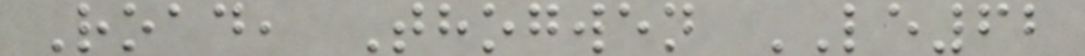Road, Thogwen LE62
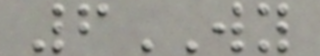6WY
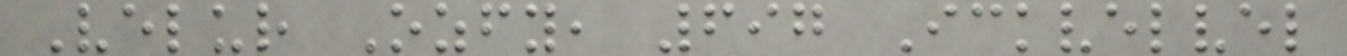Velur Ozfy, 697 Ickvelvel
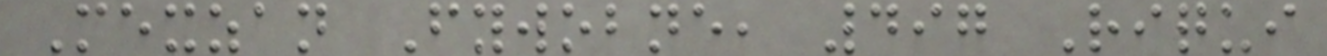Mexzan Fywobne, 497 Riqui
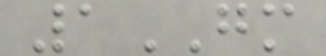1GM
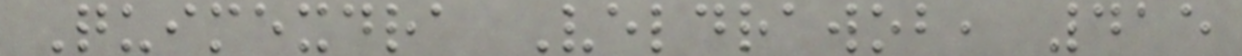Quimexdra Veldrawob, 415
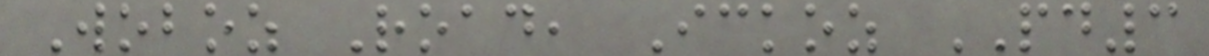Woboz Road, Ickoz PD3
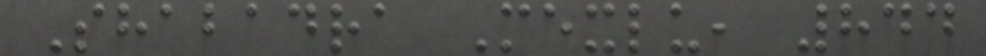Shabadra Mexlu, 844
